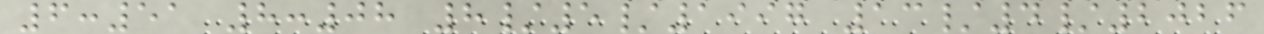6:51 8:08 8/5/1997 13/4/2026
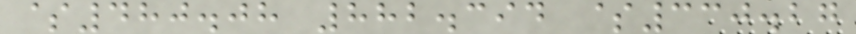$480.08 882.394 $330.27
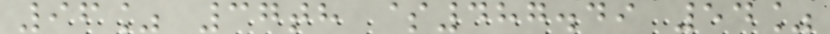96% 37th $487.49 54%
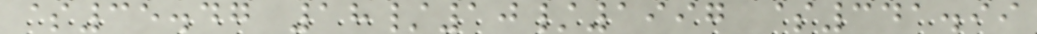$35.47 18/10/1997 $341.99
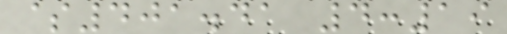$401.41 4:19
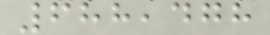688,478
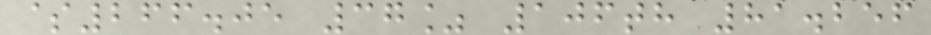$266.05 37% 106th 81.256
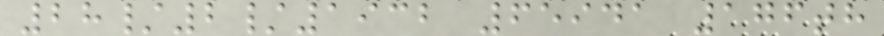28/2/1932 65941 176th
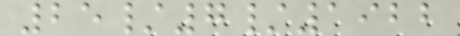25/7/1922
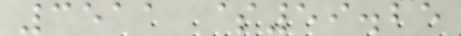3511 $59.25
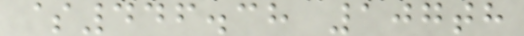$446.38 107th
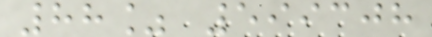88% 599308
